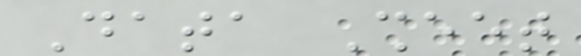Data Sheet
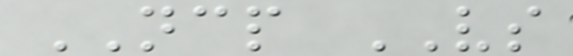NCP VS
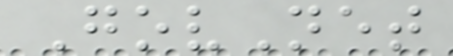GovNet
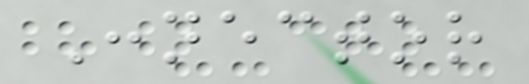Connector
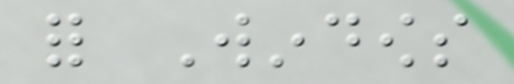for Windows
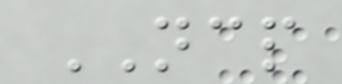NCP
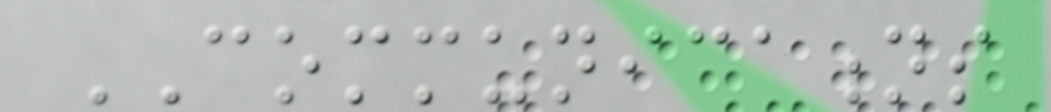COMMUNICATIONS
